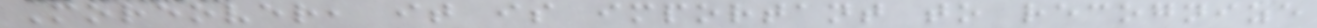Moreover, it is important to recognize
